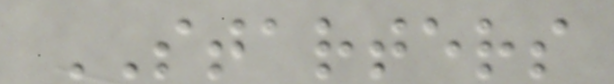STARTERS
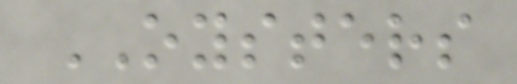OYSTERS
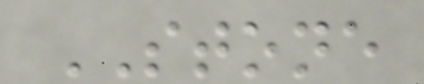STONE
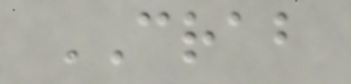CRAB
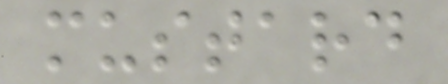mustard
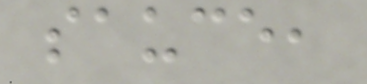sauce,
